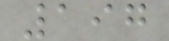197
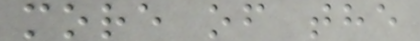more of the
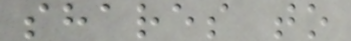shares to
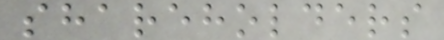shareholders
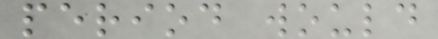period would
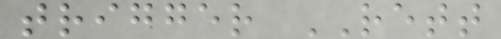trigger RETT
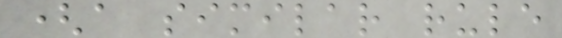(a similar rule
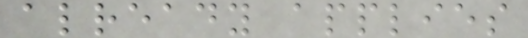already applies
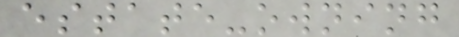estate-owning
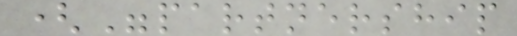("partnership
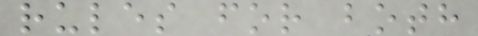rules for both
